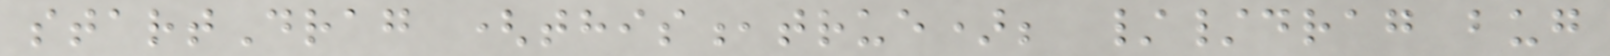startDrag (this,true); //drag bug
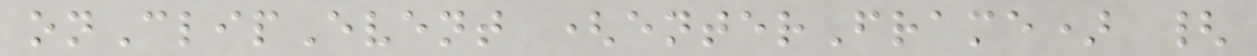onClipEvent (enterFrame) {
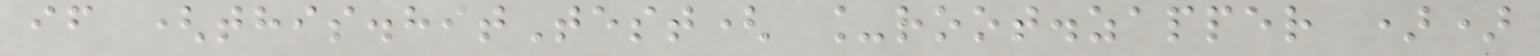if (this.hitTest( _root.zapper ))
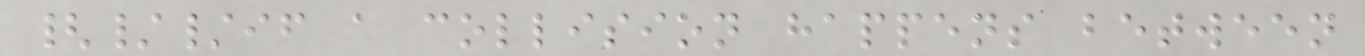{//if a collision happens between
